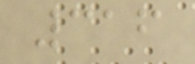316
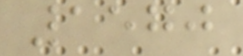1570
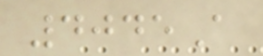4045A
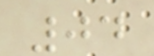04
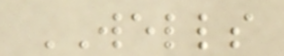WELLS
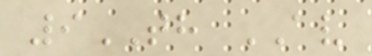9TH AV
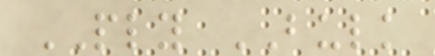PLY BULK
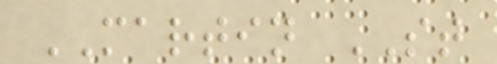MARTIN ST
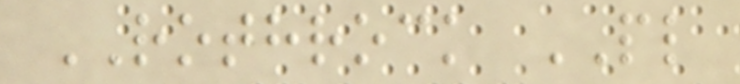ROTHROCK PL
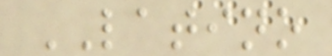LATINO
